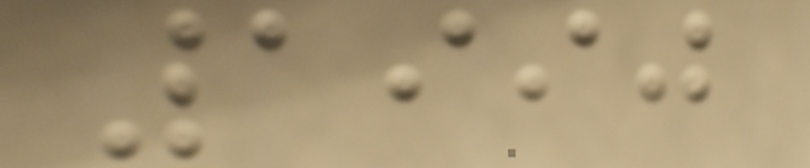1990
